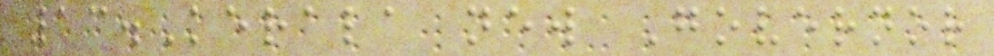13.Kerala new Governor
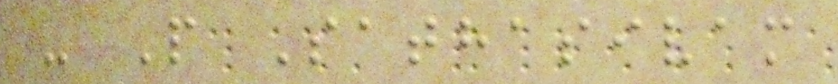- P Sathasivam
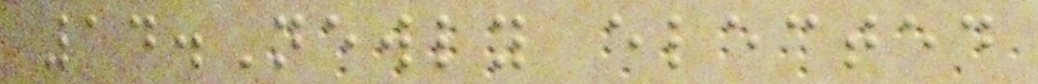14.Newly elected
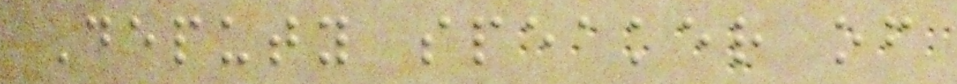Deputy speaker of
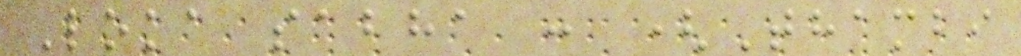Loka sabha : (Thambi
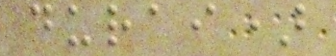durai)
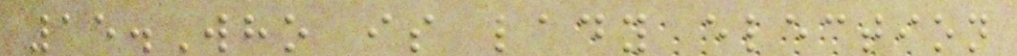15.Who is lady election
